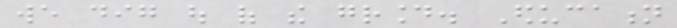we dig out of the ground. Education
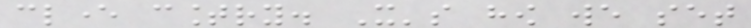clever country. It's how we set
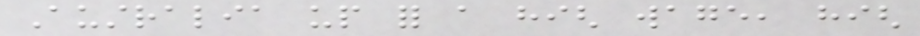Australia up for a high wage, high
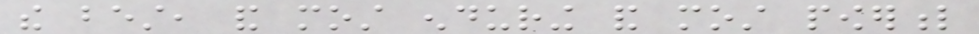the best, and most enduring and most powerful
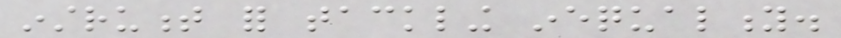instrument for tackling inequality.
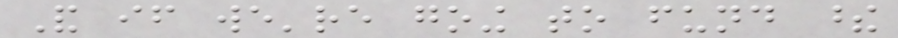And if we're going to fund these
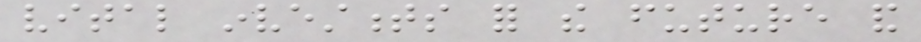vital investments for the future and
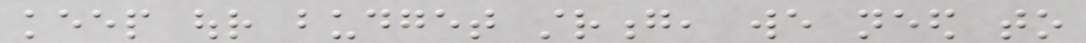keep our budget strong, we need to
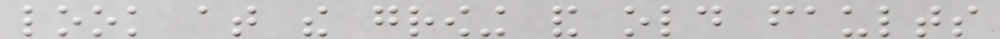look at the growing and old faults
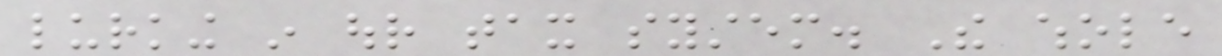lurking in our tax system. The whole
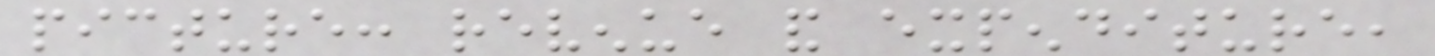picture: revenue and expenditure,
